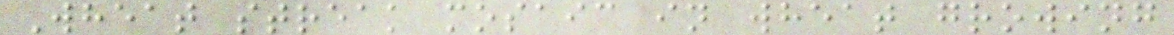Wheat streak mosaic in wheat growing
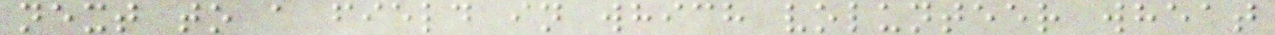next to a field in which volunteer wheat
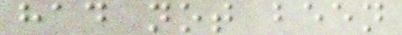had not been
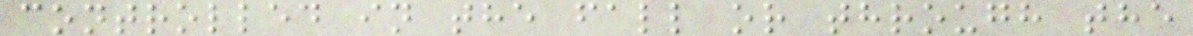controlled in the fall or through the
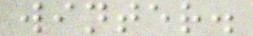winter.
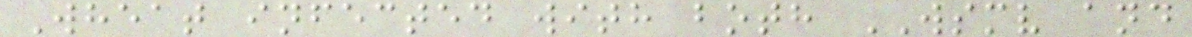Wheat infected with both WSMV and
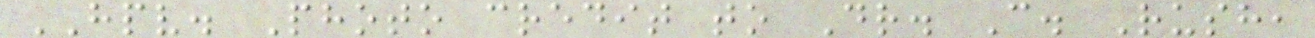HPV. Photo credit to Dr. C. Rush,
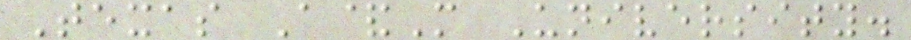Texas A&M University.
